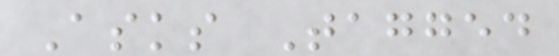Asks Tagged
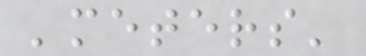'meters'
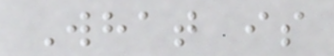What is
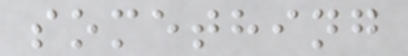something
